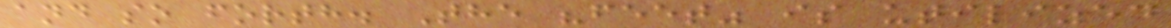and so forth. The "feet" is utilized
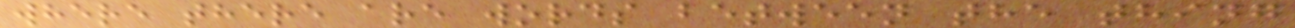where there are words between the thing
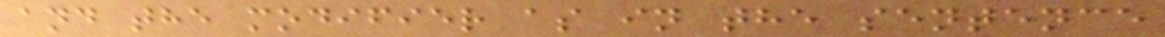and the modifier as in the sentence
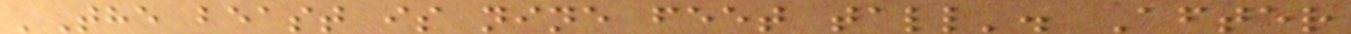'The beast is nine feet tall'. After
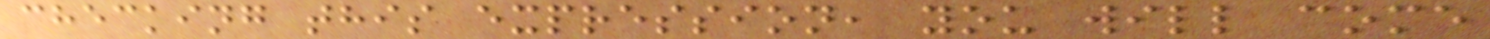checking this expression, you will come
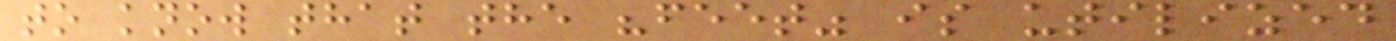to know that the "feet" is utilized
